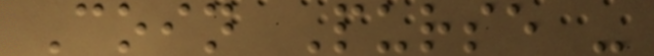Coin Purse -
